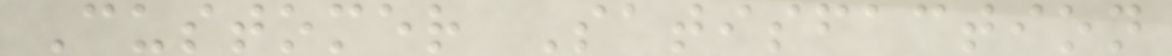Customer Satisfaction
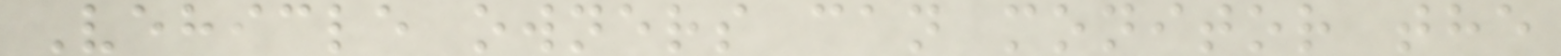Vehicle owners can monitor the
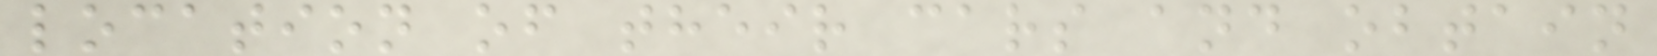location of their cars and obtain
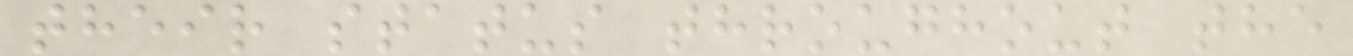their status throughout the
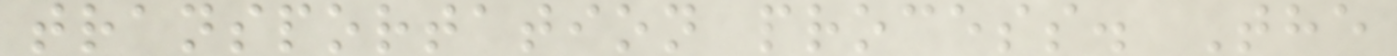transportation process. The
